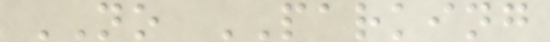NO PARKING
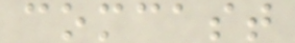comcast
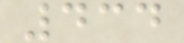434
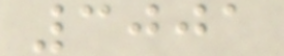3001
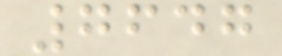7647
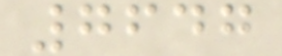7647
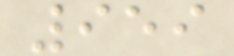959
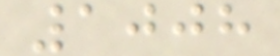1008
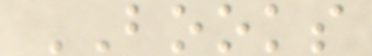BOOKS
